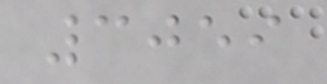3059
